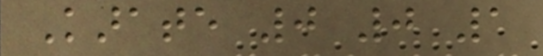Karate 0 0 1
